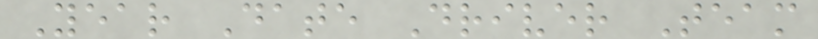Year Date Driver Team
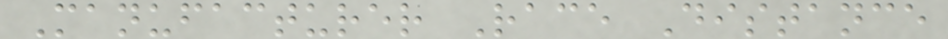Manufacturer Race Distance
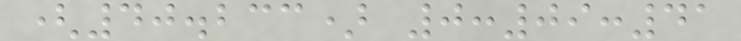(40.233) 0:09:41
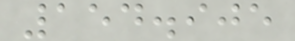154.905
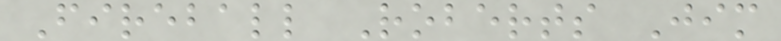Fireball Roberts Jim
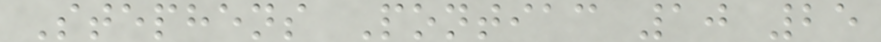Stephens Pontiac 10 25
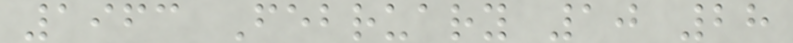1963 February 10 28
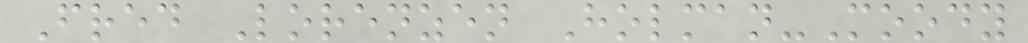Fred Lorenzen Holman-Moody
